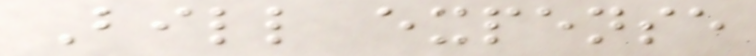Bill expense
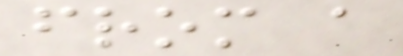from a
